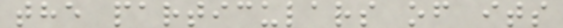the particulars of its
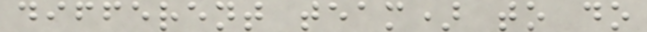different team) to do
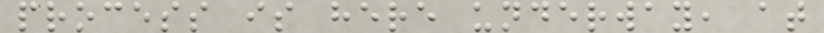process is here underway, at
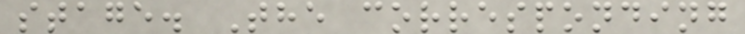stage. The corresponding
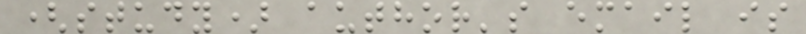(study) author's email is
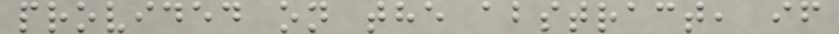provided on the abstract, if
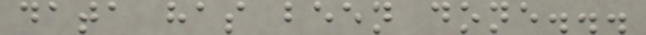data has been done...
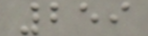259
